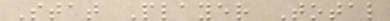Stat Player Total
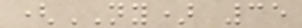(NY) 35
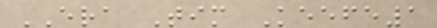ERA Tim Keefe1
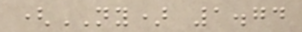(NY) 1.74
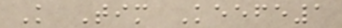K Tim Keefe1
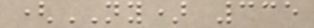(NY) 335
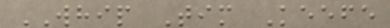WHIP Tim Keefe
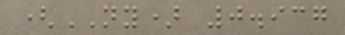(NY) 0.937
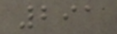291
